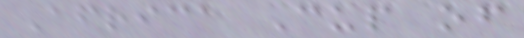Africa Cup of
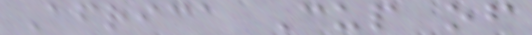Africa Cup of
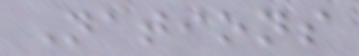Nations
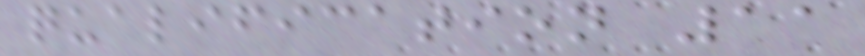qualification 11
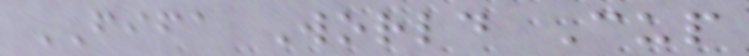FIFA World Cup
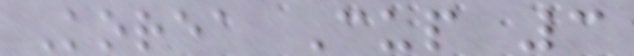Korea Cup 3
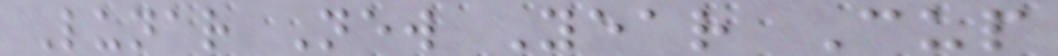Lunar New Year Cup
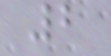2
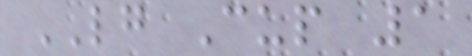LG Cup 1
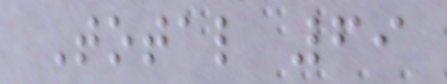Total 69
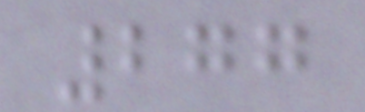277
